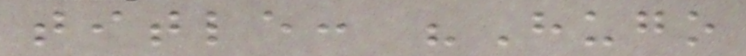title: "Hugo
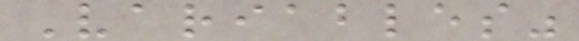Variables"
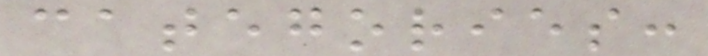categories:
